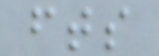fts
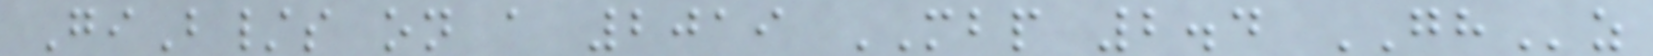GiB/s on a 2019 MBP 2.4 GHz
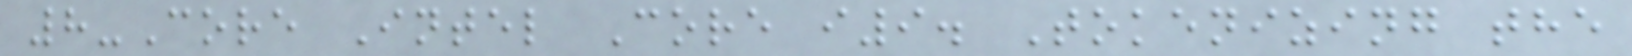8-Core Intel Core i9. Tokenizing the
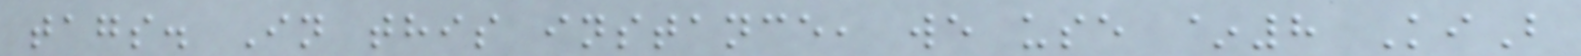tags. In this instance, we use ~8 KiB
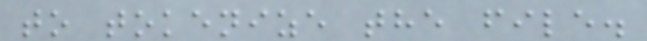to tokenize the file.
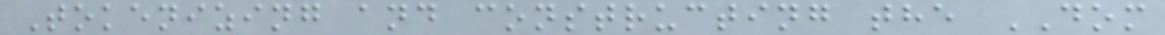Tokenizing and constructing the DOM
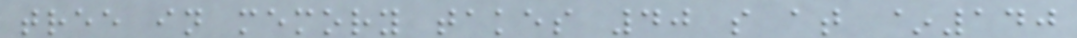tree in memory takes 40 s at ~140
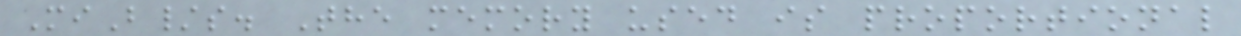MiB/s. The memory used is proportional
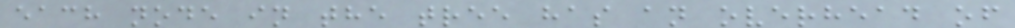each node in the tree has an overhead of
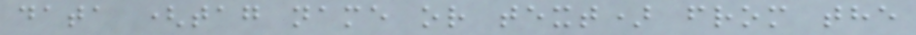data (tag name or text) from the
